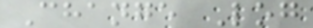Change Log
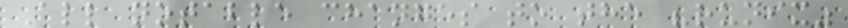All notable changes to the "runix"
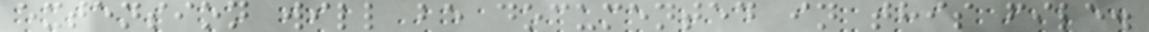extension will be documented in this file.
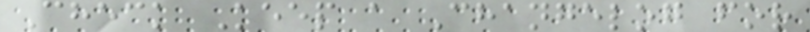Check Keep a Changelog for
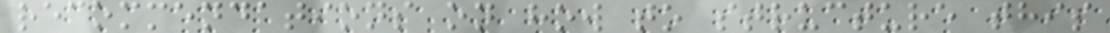recommendations on how to structure this
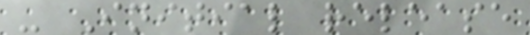- Initial release
